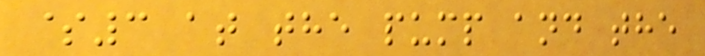$3 at the pump and the
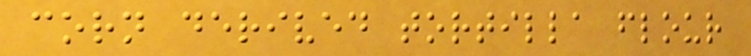corn derived tortilla flour
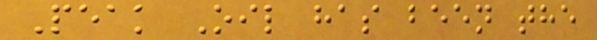Peak Oil has been the
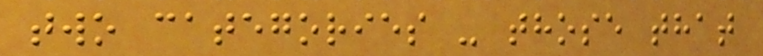two categories - those that
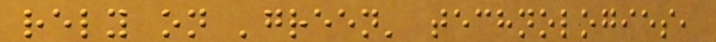rely on 'green' technologies,
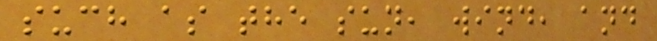such as the sun, wind, and
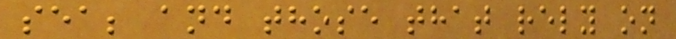sea; and those that rely on
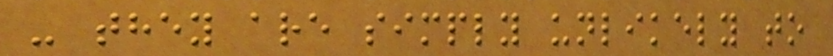- they are simply unlikely to
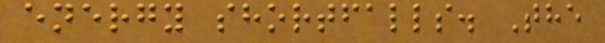energy shortfalls. The
